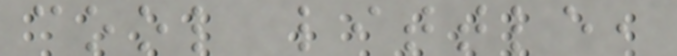cool little,
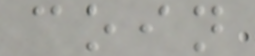coin
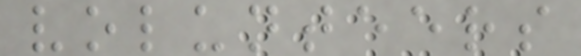volunteers
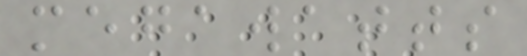megawatts
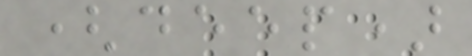(deep)
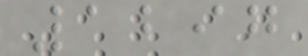1297
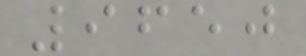9650
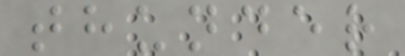thunder
